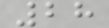28
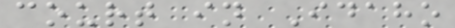court in Idaho
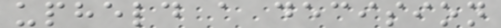upheld a decision
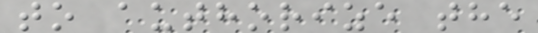to authorize the
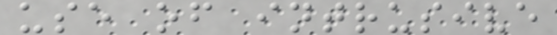use of intrusive
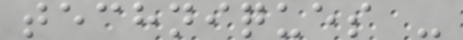techniques -
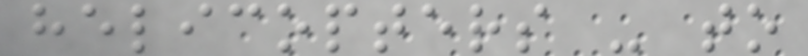helicopters - to
